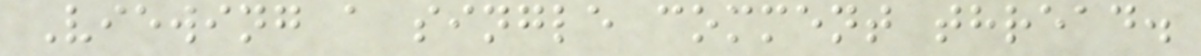Viewing a single comment thread.
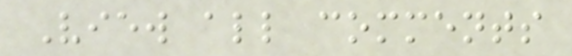View all comments
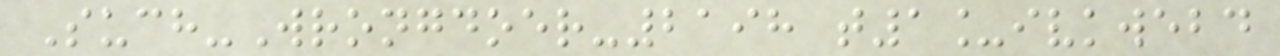Such-Wrongdoer-2198 t1_ivkwebd
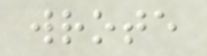wrote
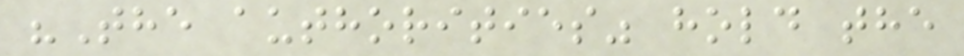"The authorities" hold the
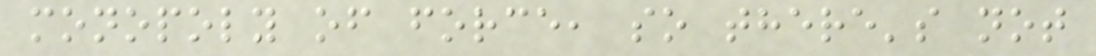monopoly of force, so there's not
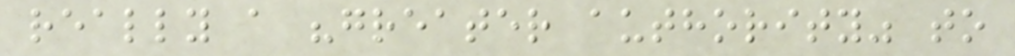really a "greater authority" to
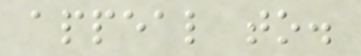appeal to.
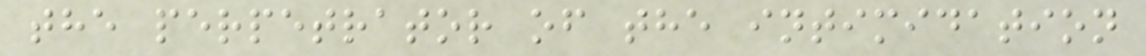the perpetrator of the intimidation
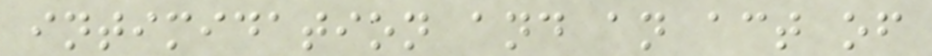intimidation and an act of
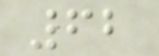62
